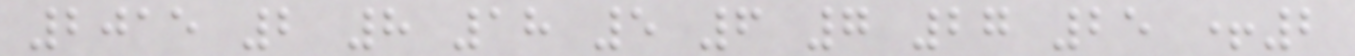2015 2 8 18 5 6 7 27 25 +2
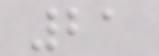21
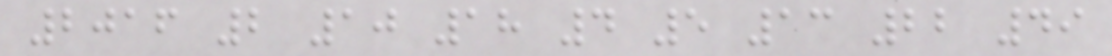2016 2 10 18 4 5 13 22 49
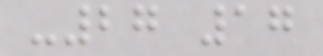-27 17
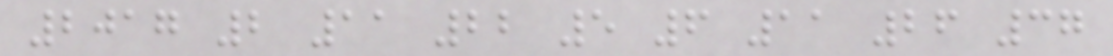2017 2 11 22 5 6 11 26 37
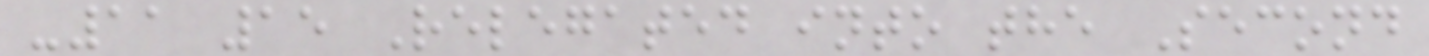-11 15 Relegated into the Second
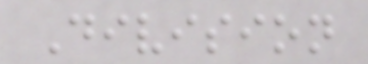Division
